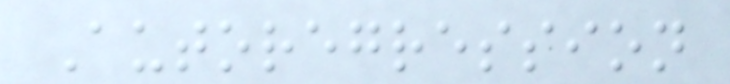Autoregression
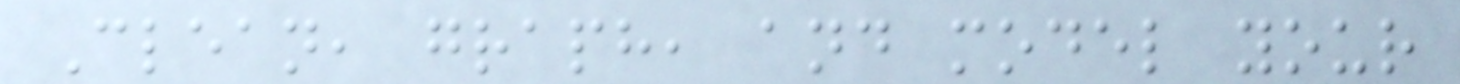Clean, graph, and model your
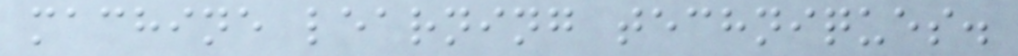machine learning techniques.
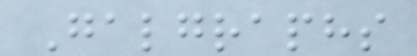Galgraphs
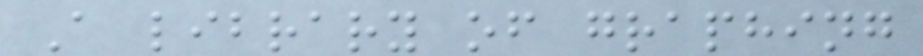A library of graphing
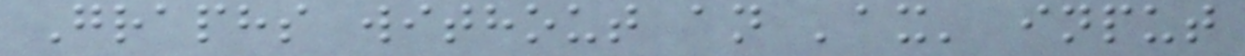Graphs without an 'ax' input
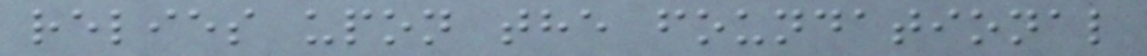relies upon the foundational
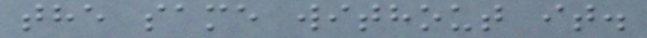the same without it.
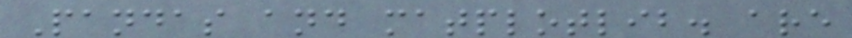Pandas and matplotlib. are
